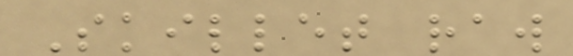Skillet raw
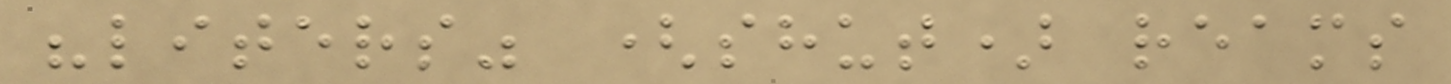"liters" (shut) reams
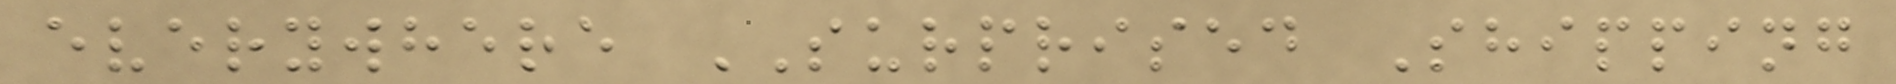everywhere SURPRISED Shipping
